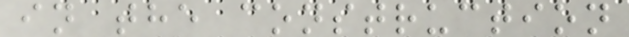in the construction
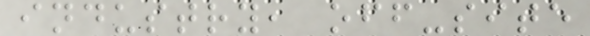industry, off-site
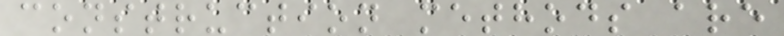construction methods are
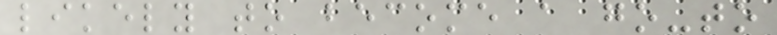likely to become a go-to
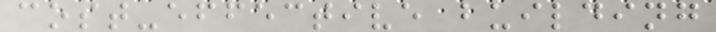cost-effective building
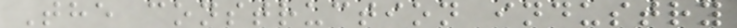The construction industry
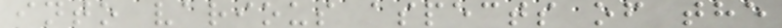into various aspects of the
